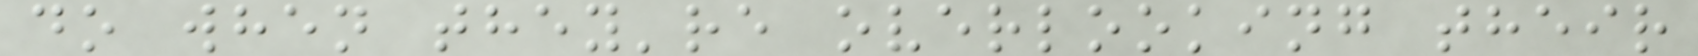do when they're overlooking their
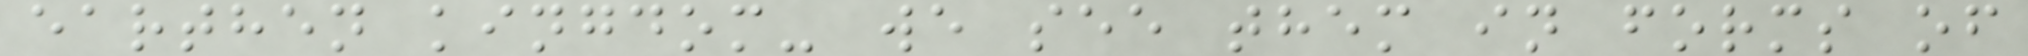earthen kingdom- we see them in forms of
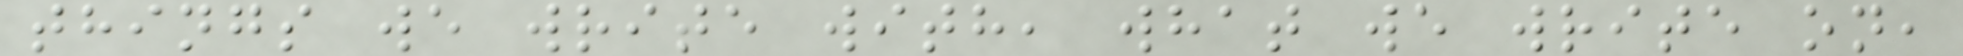things we write with, what we write on,
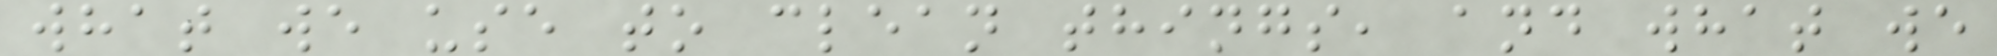what we use to clean things, and what we
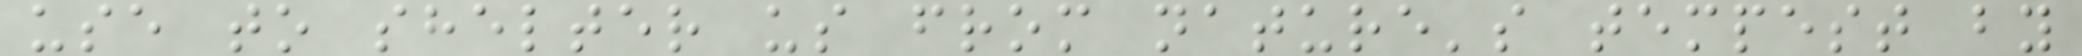use to shelter us from nature's tempest by
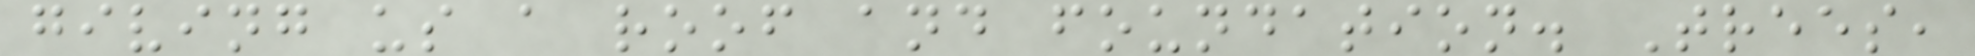giving us a roof and foundation. Trees,
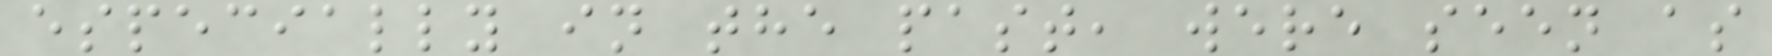especially in the past, were seen as
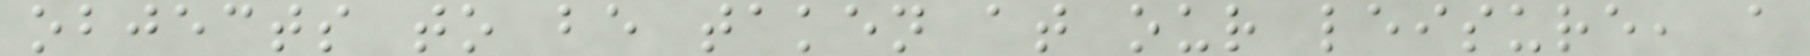objects to be taken at our leisure, a
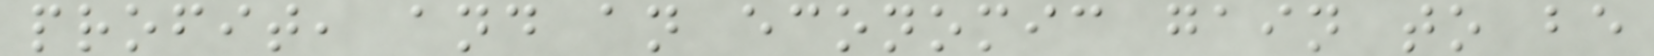profit, and an economic gain to be
